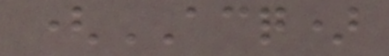(ACQ)
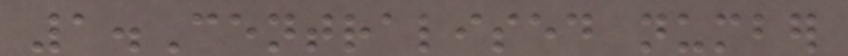1.Centralised number
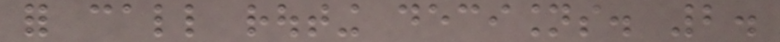for call routing decisions. 2.
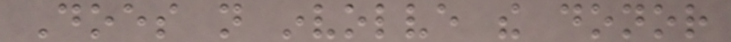Does not involve the donor
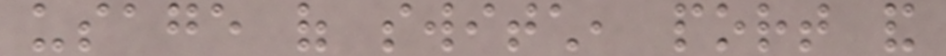usage of switch, port and
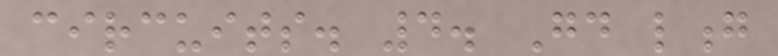circuits. 4. Good long
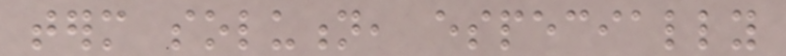term solution, especially
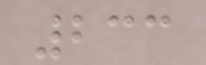233
